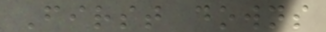First downs
